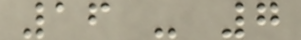16 - 7
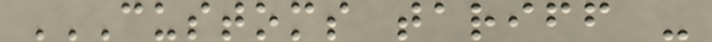CUSTOMS TARIFF -
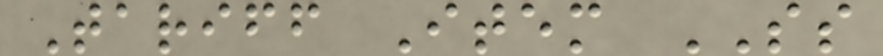Tariff Item SS
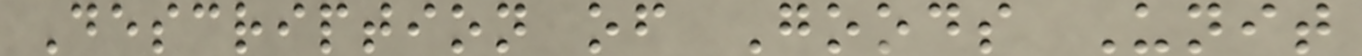Description of Goods Unit
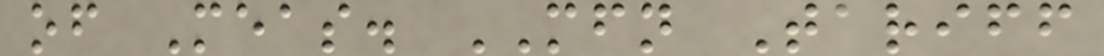of Meas. MFN Tariff
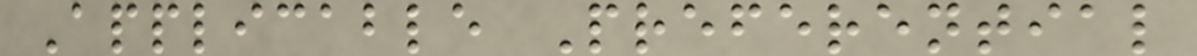Applicable Preferential
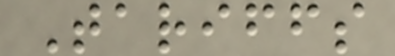Tariffs
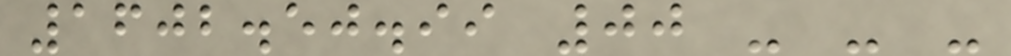1602.50.99 00 - - -
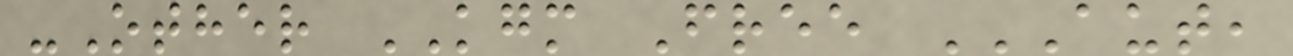-Other KGM Free AUT,
